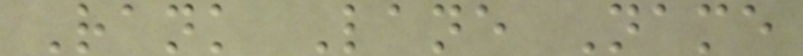Rank Lane Name
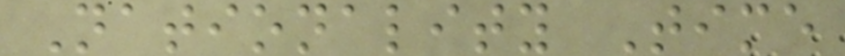Nationality Time
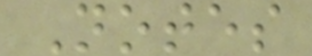Notes
